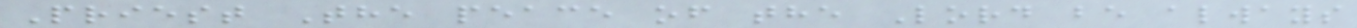Priest The peace of the Lord be always
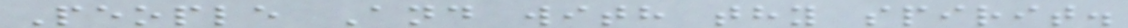People And with thy spirit.
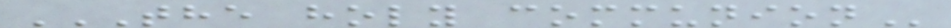THE HOLY COMMUNION
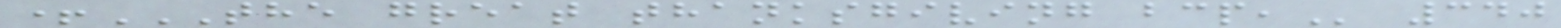+THE GREAT THANKSGIVING BCP, 340
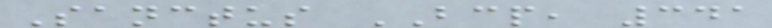Sanctus BCP, 341
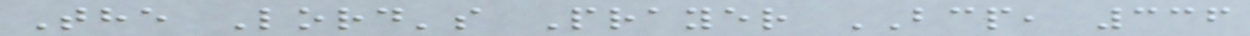The Lord's Prayer BCP, 336
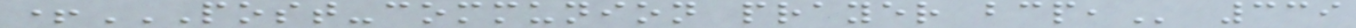+POST-COMMUNION PRAYER BCP, 339
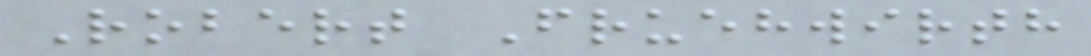Robert Fruehwirth
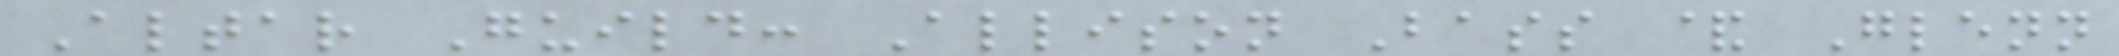Altar Guild: Allison Bass & Glenn
